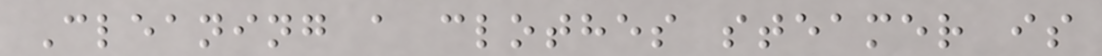Cleaning a clothes steamer is
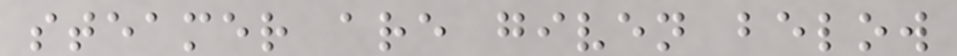steamer are given below
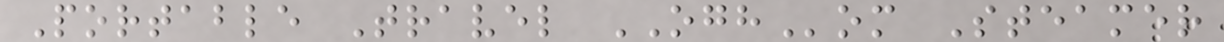Portable Travel OGHom Steamer
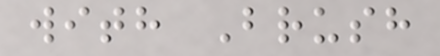with Brush
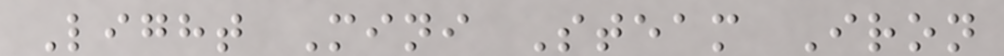Light Mini Steam Iron
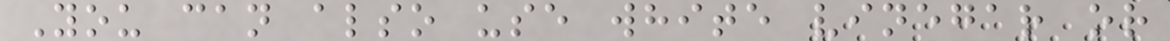You can also use white vinegar or
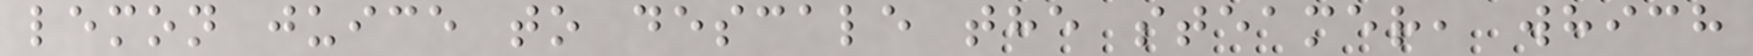lemon juice to descale the steamer, which
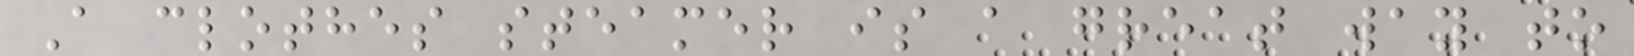A clothes steamer is a great way to
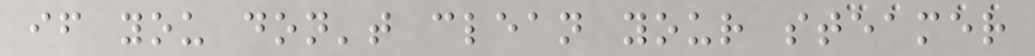if you don't clean your steamer
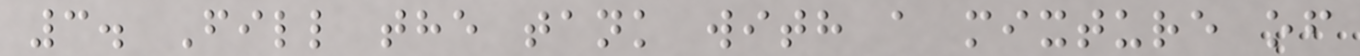3. Fill the tank with a mixture of
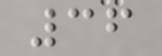36
